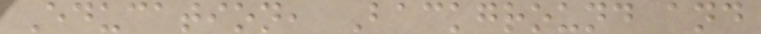Education, Background and
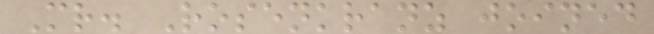Mr. Rosenkranz joined
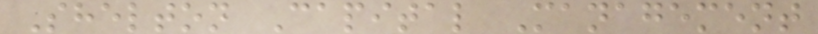Shelton Capital Management
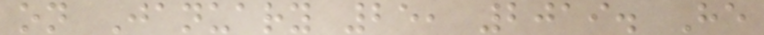on January 25, 2019. He
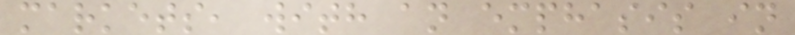markets, with an emphasis in
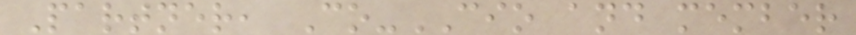Partner, Co-CIO and member
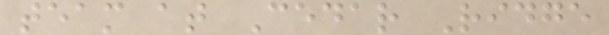team at Cedar Ridge
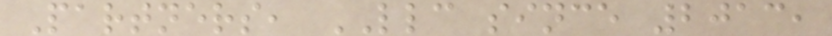Partners, LLC since 2013,
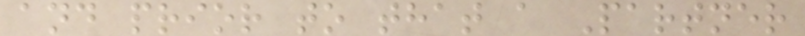and prior to that a Partner
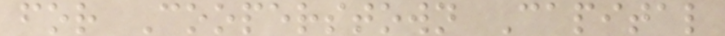for Cooperstown Capital
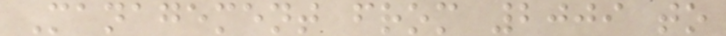Management from 2009 to
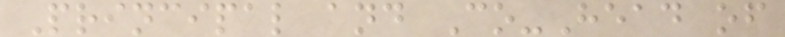Principal and Co-Head of
